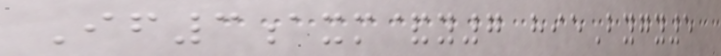If3axm&y7 hieBygy5
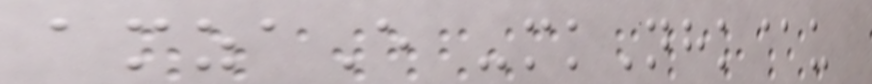amzaE -mkNhk@u
